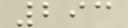293
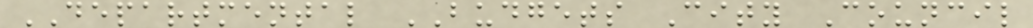DEPARTMENTAL BUDGETS City Council
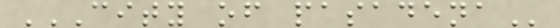CITY OF PASADENA
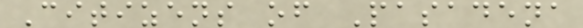Citizens of Pasadena
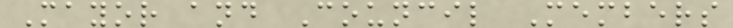Mayor and Council Members
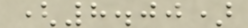(8.00)
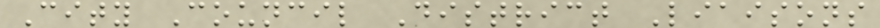City Council District Liaisons
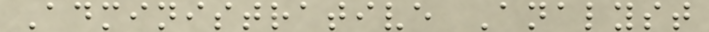Administrative Analyst
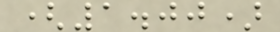(1.00)
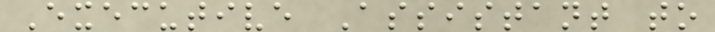Executive Assistant to
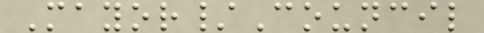Mayor/Council
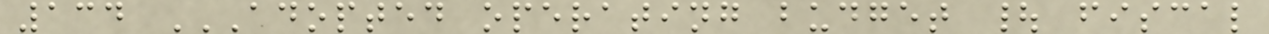134 ADOPTED OPERATING BUDGET | FISCAL
